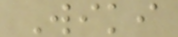Wiki
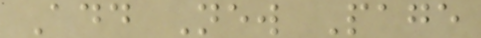Add New Page
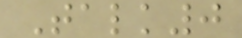Talk0
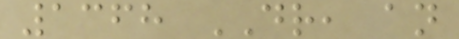1368 DR, an
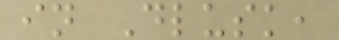in Dlusk,
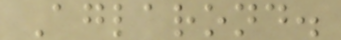Aglarond.
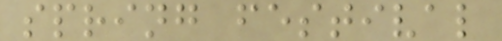spring festival
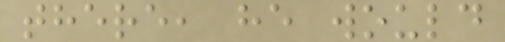there, he would
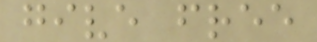give free
